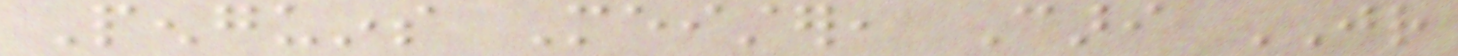Penguins Meister, Cari JR
